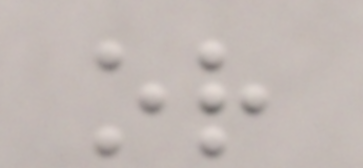or
